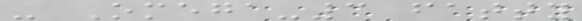- Omega-3 fatty
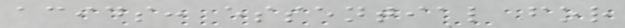acids: essential for
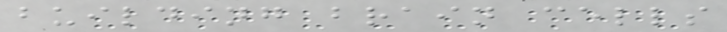building brain cells
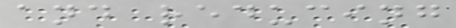and reducing
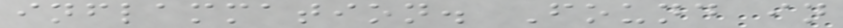inflammation. Found in
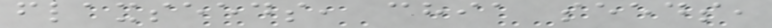flaxseeds, chia seeds,
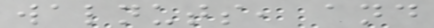walnuts, and
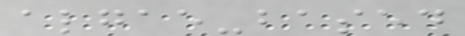algae-based
